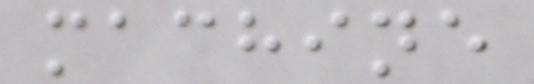machine
